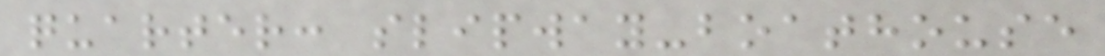quarter: slipway-boathouse
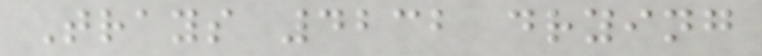Trays 4232 drying
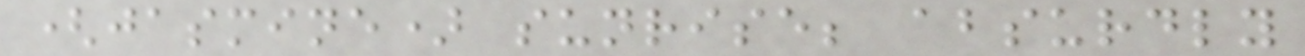(jasmine) sunrise; absurdly
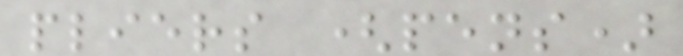pliers (pens)
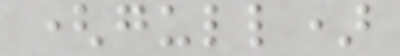(gull)
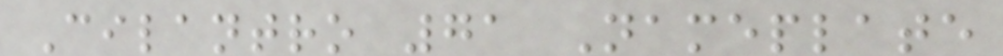Cilantro 71 Nameplate
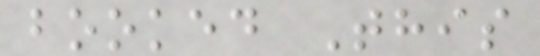booked This
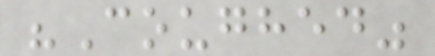"Coughed"
